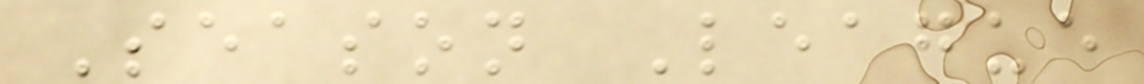Season League
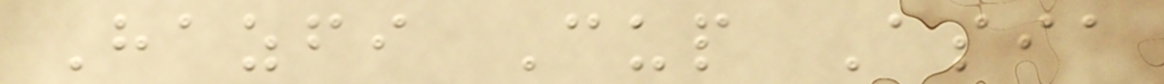Hazfi Cup Asia
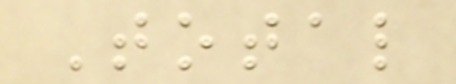Total
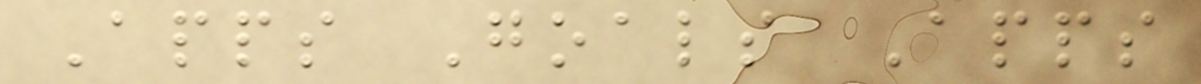Apps Goals Apps
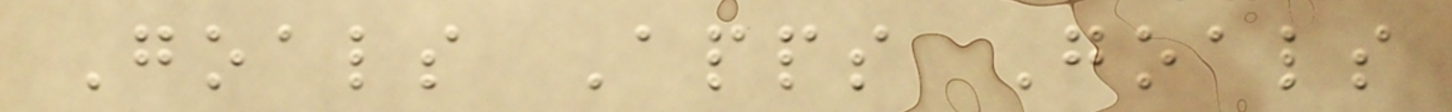Goals Apps Goals
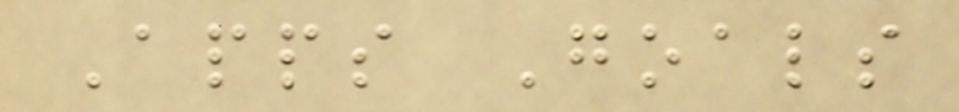Apps Goals
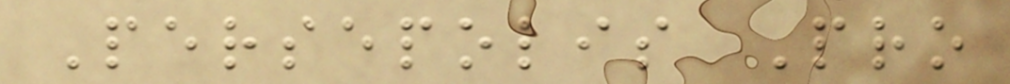Persepolis Pro
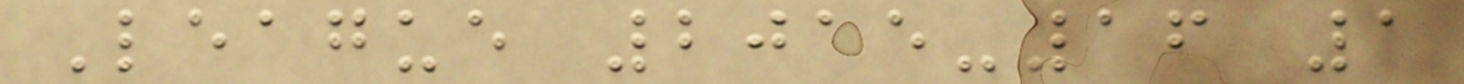League 2015-16 1
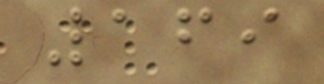169
